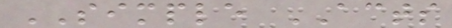SIMPLE ACTS
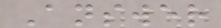Answer
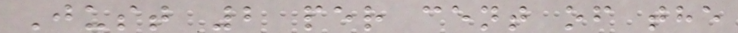Just 2 per cent of the
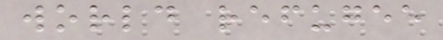world refugee
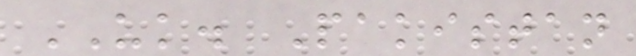UK. Pakistan
